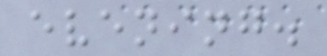evening.
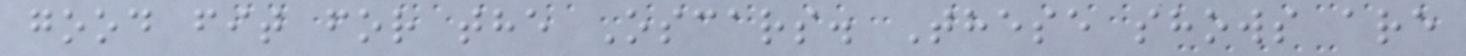good fit for the Oscars. These shows are
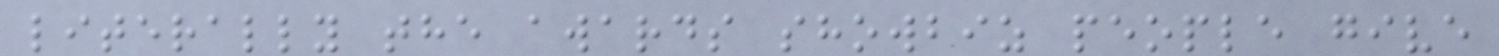literally the awards showbiz people give
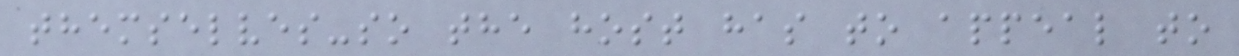themselves-so the host has to appeal to
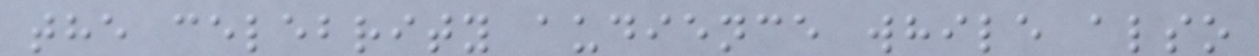the celebrity audience while also
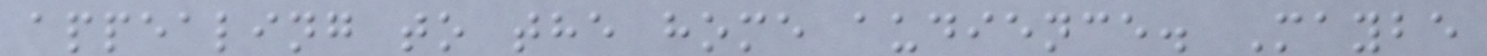appealing to the home audience. Maybe
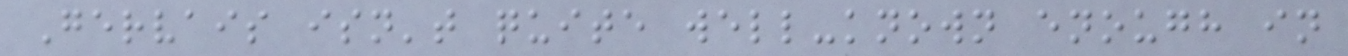Gervais isn't quite well-known enough in
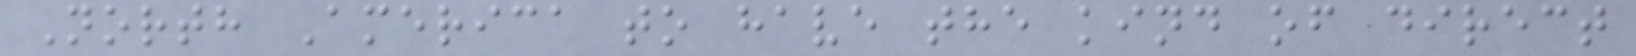North America to have the kind of direct
